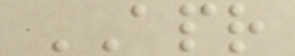APR
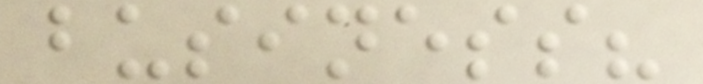business?
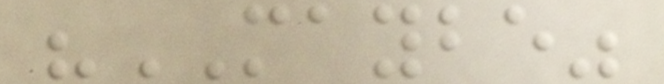"MAYBE"
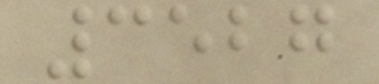3527
